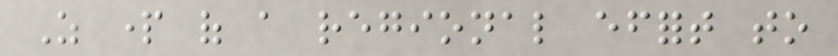As part of a regional effort to
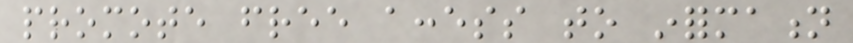promote free access to information
